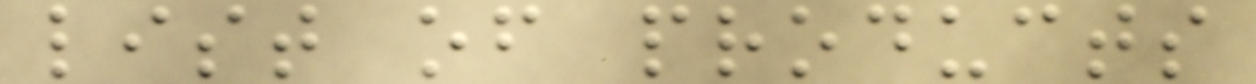list of products
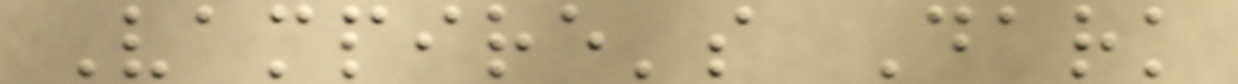Vampire's Dark
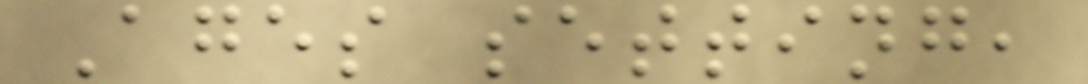Ages setting,
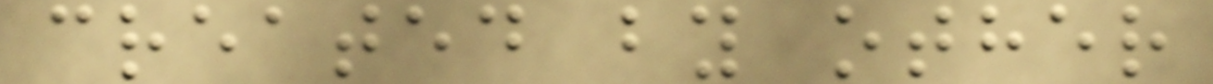created by other
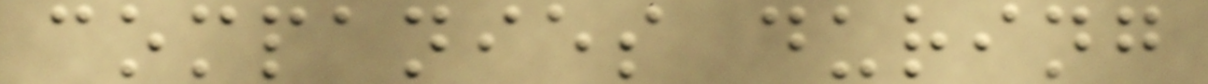companies during
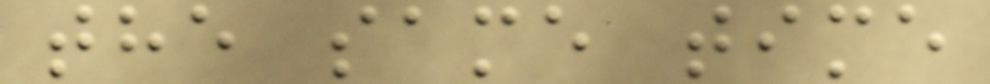the same time
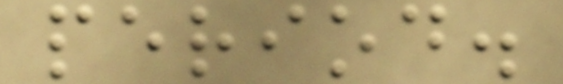period.
